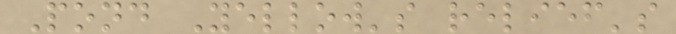Pond Yellow's relief's
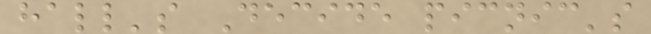hall's Decide picnic's
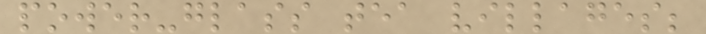power-glass tea villages;
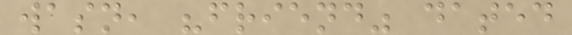wasn, "friend" dated
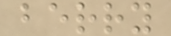berry
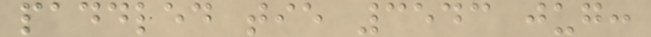paddled tie 3543 jug:
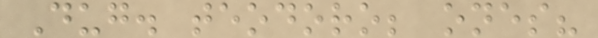Dug. teodoro; ones?
